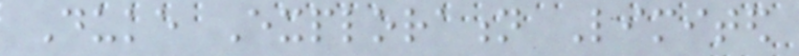Duke Exploration Limited
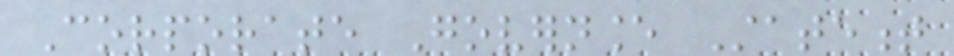Corporate Governance Statement
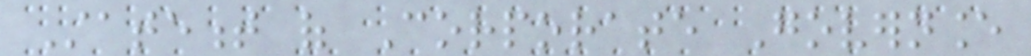Statement of Corporate Governance
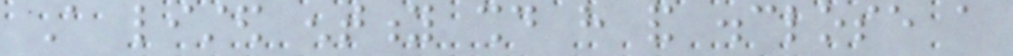A listed entity should have and disclose a
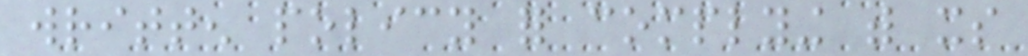written policy for complying with its
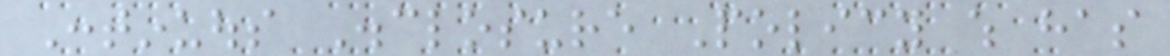Continuous Disclosure Policy which has
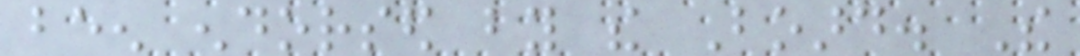been endorsed by the Board. The
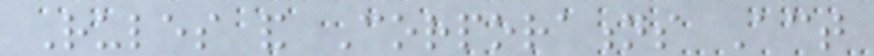Rules and Corporations Act
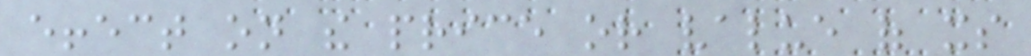effect on the price or value of its
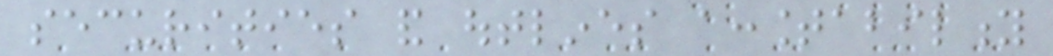securities and outlines accountability
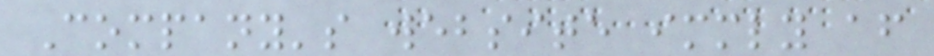Company's website immediately after
